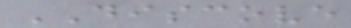DISCOVE
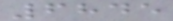6845
